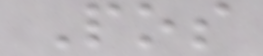Pos
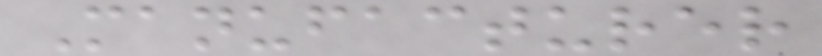Manufacturer
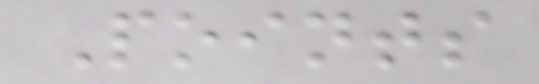Points
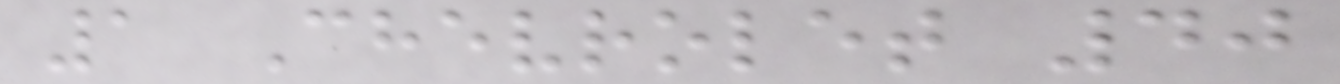1 Chevrolet 40
